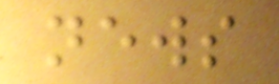news
